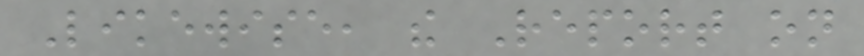Likewise, the Report on
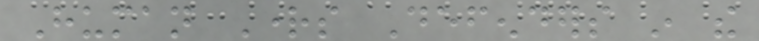Human Rights Defenders in the
